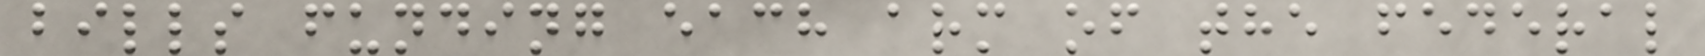bills funding each arm of the federal
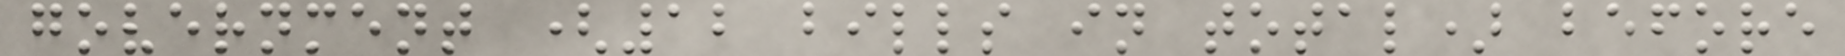government (12 bills in total) before
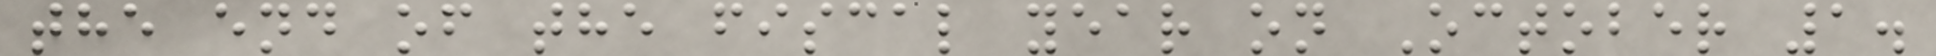the end of the fiscal year on October 1.
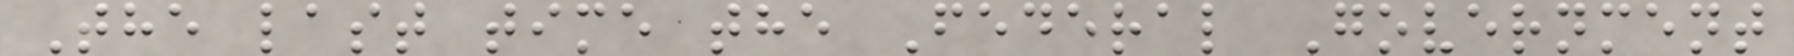The last time the Federal Government
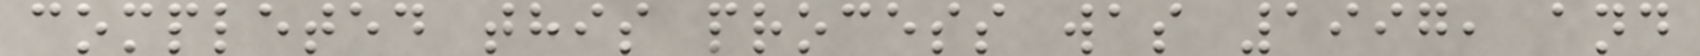completed this process was 1997, and
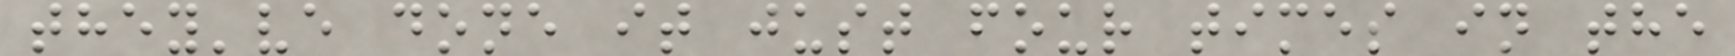they've done it just four times in the
